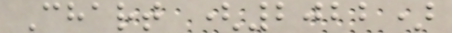Chart (2022)
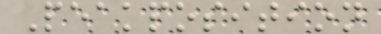Peakposition
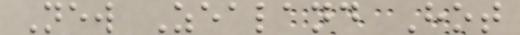New Zealand Hot
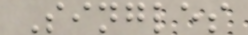Singles
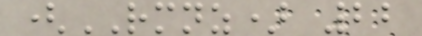(RMNZ) 22
